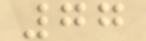77
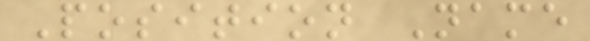Position Name
